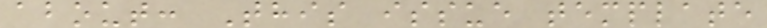about: This issue template
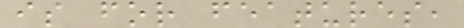is for features,
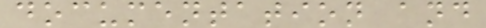documentation and
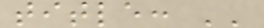title: ''
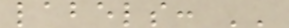labels: ''
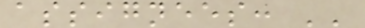assignees: ''
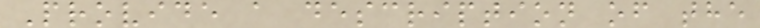Provide a description of the
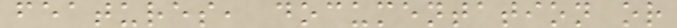features, documentation or
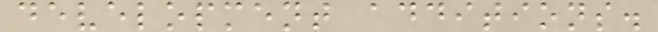development additions.
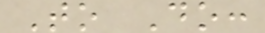To Do:
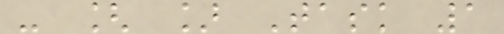- [ ] Task 1
